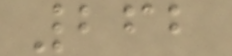262
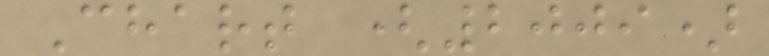Chart (2009)
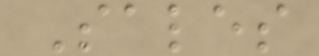Sales
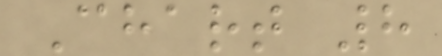Chart 8
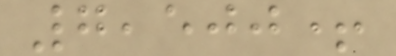7,500+
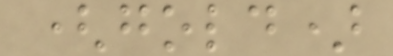(gold)
